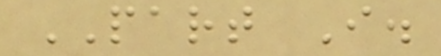PART I.
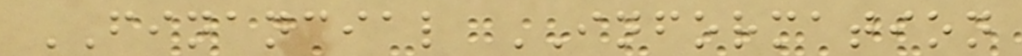FINANCIAL INFORMATION
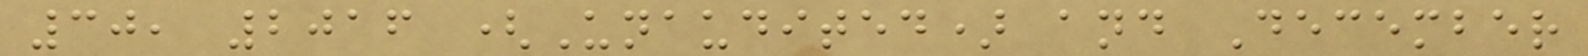30, 2016 (Unaudited) and December
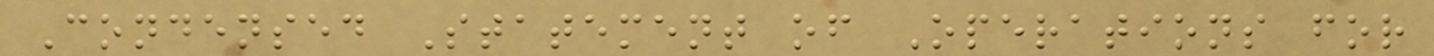Condensed Statement of Operations for
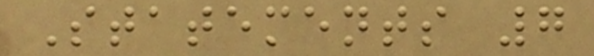Statements 7
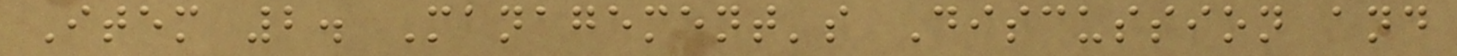Item 2. Management's Discussion and
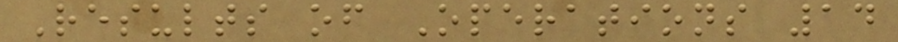Results of Operations 14
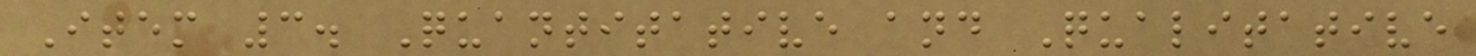Item 3. Quantitative and Qualitative
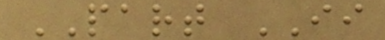PART II
